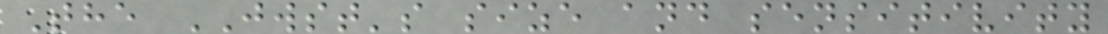The JWST's size and sensitivity
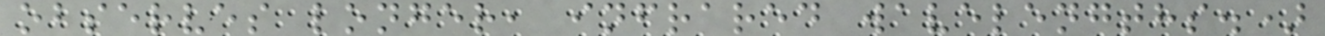observes longer, infrared wavelengths.)
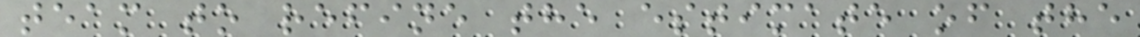team to refine the estimate of the
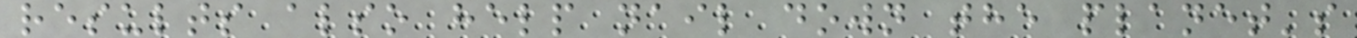results also help nail down the planet's
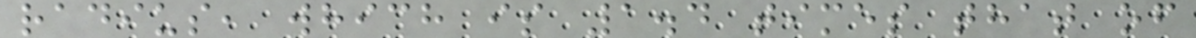radius, which is 1.4 times that of
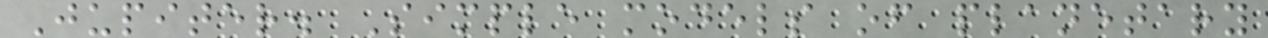Jupiter. Simple models of planetary
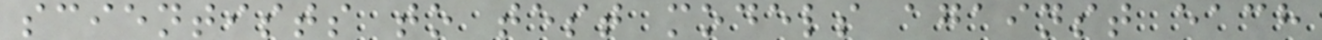scientists to test models against each
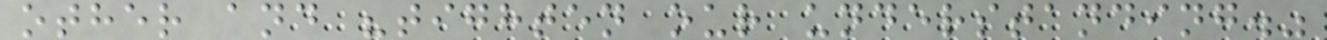other and "tighten our understanding."
